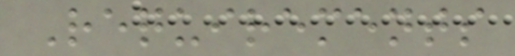Requirements
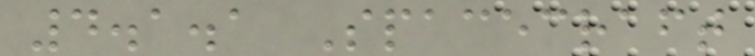4.1.1 Spacecraft
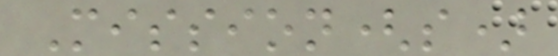Mission(s)
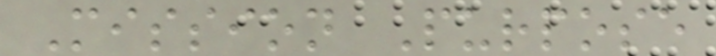Mission Purpose
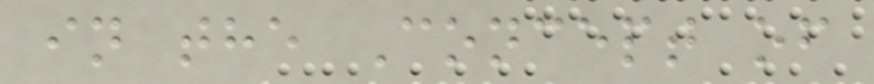in the Concept of
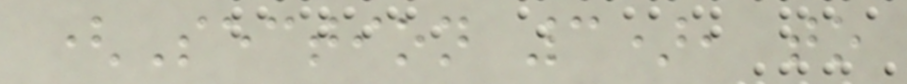(Section 3), to
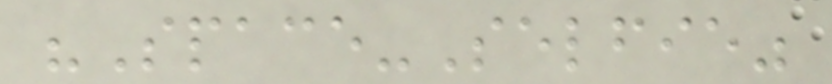"Space-Selfie"
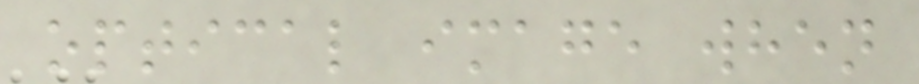optical image when
